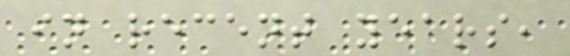in recent years,
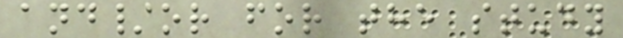and/or for the study
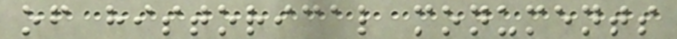of historical monuments
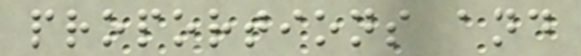proportions and
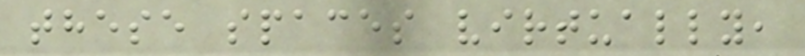these spaces virtually,
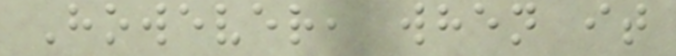However, when it
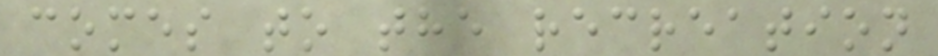comes to the recreation
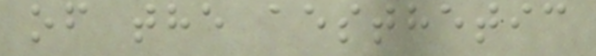of the aesthetic
